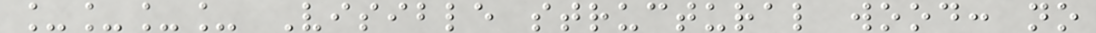____ Visible structural wood: no
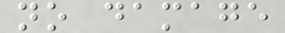no damage
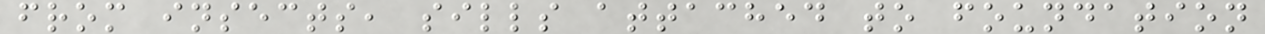from insects, sills attached to foundation
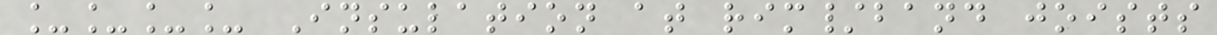____ Insulation at rim/band joists
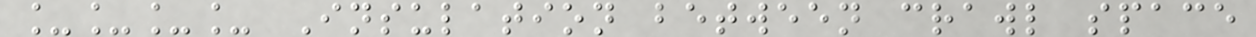____ Insulation between crawl space
